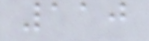110
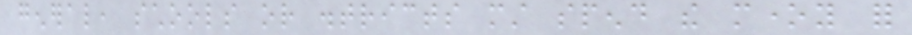general, schools or districts must spend the money for
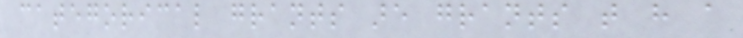categorical grants are grants that have a
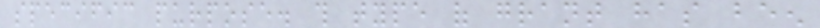specific purpose. this type of grant has been
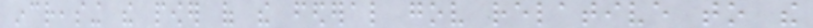increasing the power of the federal gov relative to the
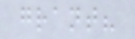grant?
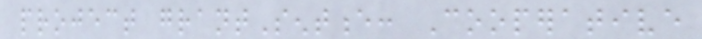project grantSentence: Cooperative
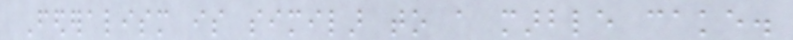Federalism is similar to a marble cake.
